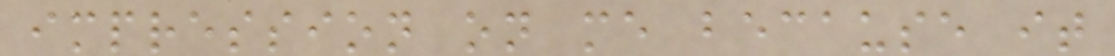impression on me because it
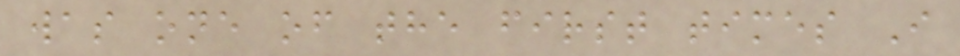was one of the first times I
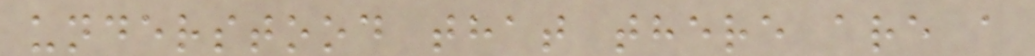understood that there are a
